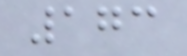173
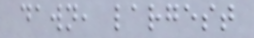dawn, largest
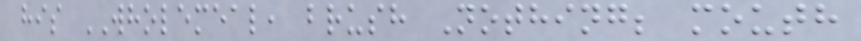his WHOLEMEAL, brush Nothing; mouth
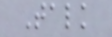Talk
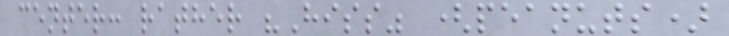center: rather "Hiss" (peanuts)
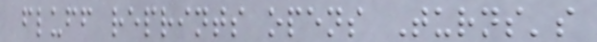fluff reprints opens Turns's
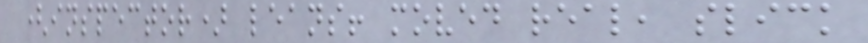(inspector) leans! moved real, slick
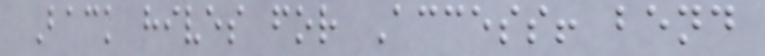Back hives for Access! bend
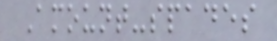Amount-spades
